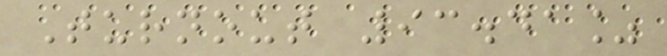Turnout 93.41%
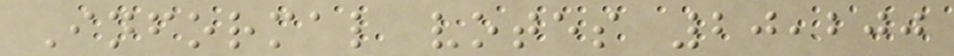Informal votes 20,200
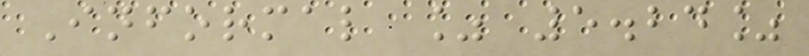Informal % 5.24%
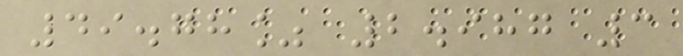49.78% 2.987 3
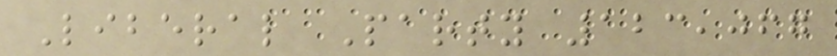Liberal Party 123,067
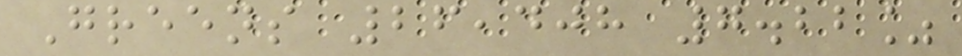Greens 26,408 7.22%
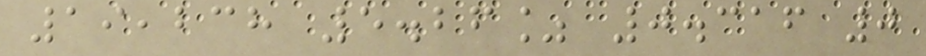19,238 5.26% 0.316 0
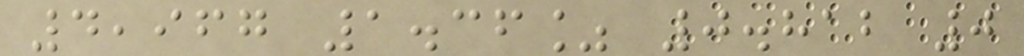4,967 1.36% 0.812 0
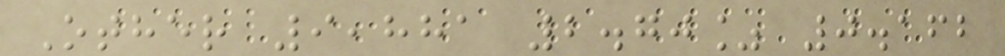Other 9,881 2.70% 0.162
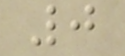0
